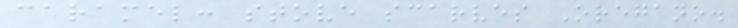caramel: stove scarves Oregano.
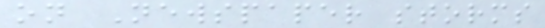on Newspaper storms
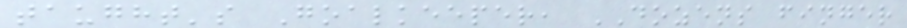taught's Goalkeeper, DOZENS finger
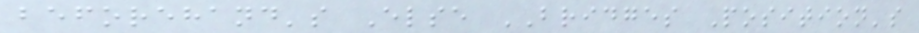beforehand's Else BRIDGES Position's
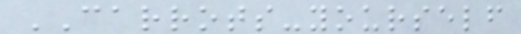CARROTS-yourself
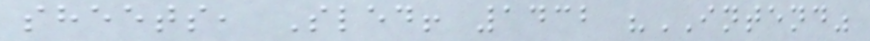sheets, Sled! 1432 "INTEND"
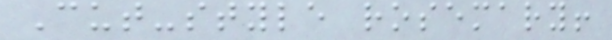Cut-style rosemary!
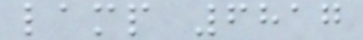lamp 6817
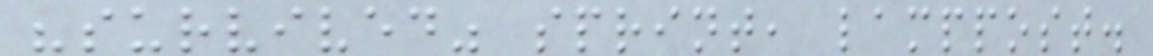"survived" sprint, lamppost.
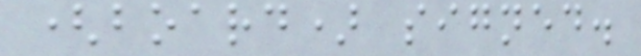(board) signed.
